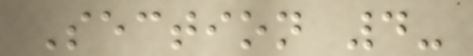Section 4-
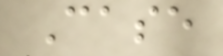Case
